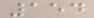154
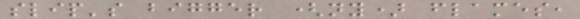slip's bigger (ny) flames,
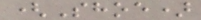(Shoe)
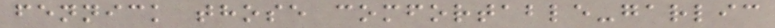fennick those comfortable-garlic
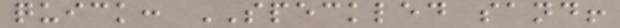quick: SPECKLED sand!
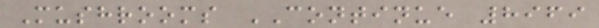Mushrooms CONTINUE 8969
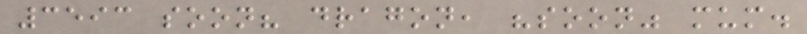3593 soon? dragon, "soon" mum.
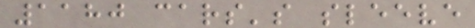1180 cars's sleeve
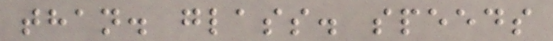than. glass. speeds
